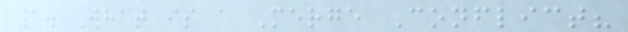1. What is a Merge Conflict?
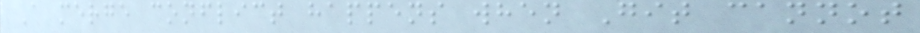A merge conflict happens when Git cannot
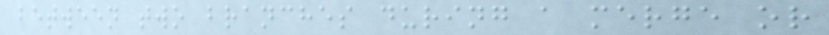between two branches during a merge or
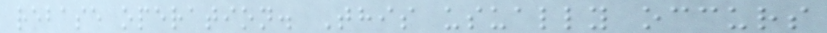rebase operation. This usually occurs
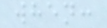when:
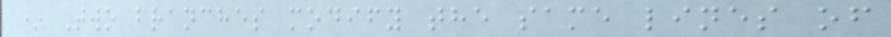* Two branches modify the same lines of
